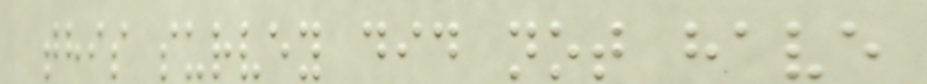this survey did not have
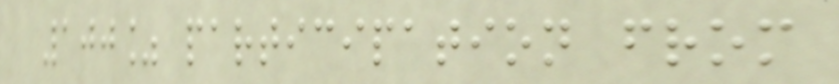100% participation from
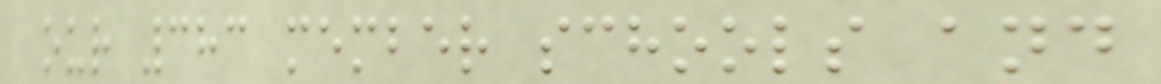our 383 member schools and
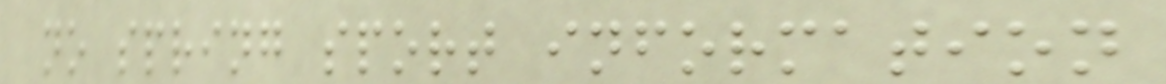no spring sport information
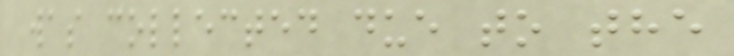was collected due to the
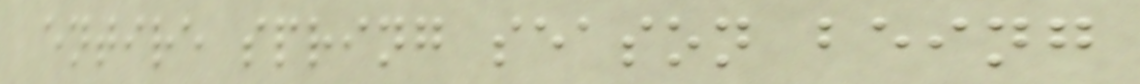entire spring season being
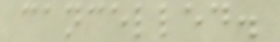cancelled.
